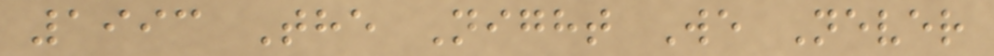1993 The Night We Never
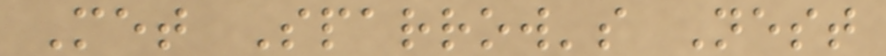Met Sparrow's Nest
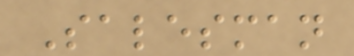Salesman
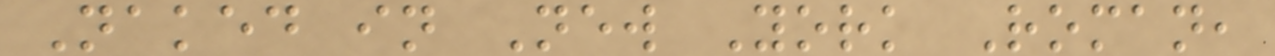Naked in New York Roman,
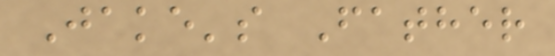Jake's Father
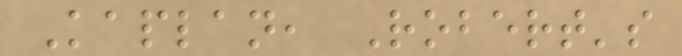Kaplan, Robert's
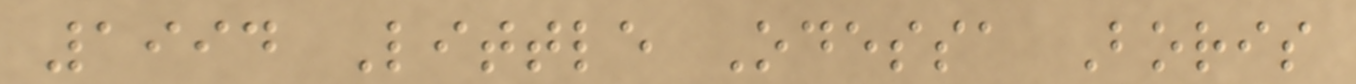1994 Little Odessa Boris
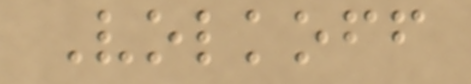Volkoff
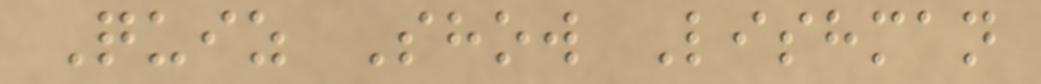Quiz Show Lishman
